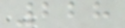228
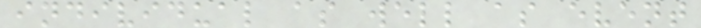individual as well as event
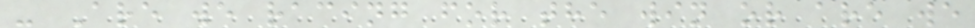- Are we racing for the win or are we
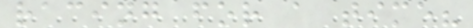racing for a time?
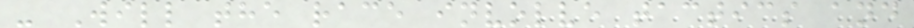- Will the race involve tactics and
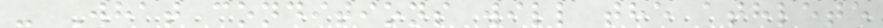- What conditions will the athlete
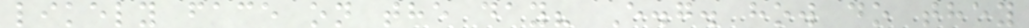likely face on the day? E.g. how do they
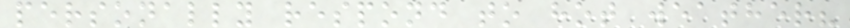personally respond to hot weather?
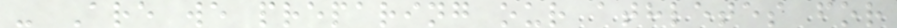- Are we preparing our athletes for
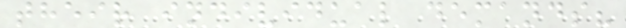their individual demands?
